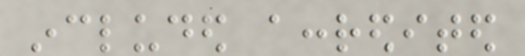included accredited
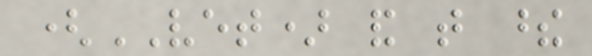(VET) and that these
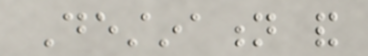Destination and
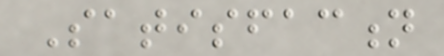Satisfaction
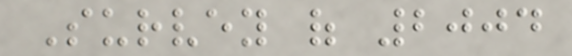Survey of 2004
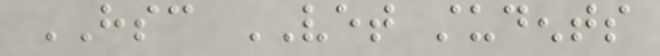HSC VET students
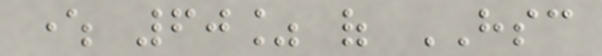where 60% of HSC
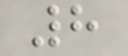8
